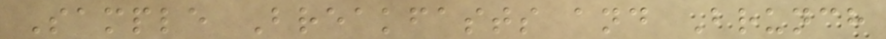Sample Breakfasts and Brunch
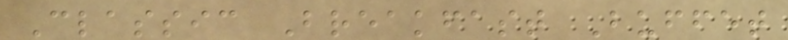Classic Breakfast Buffet
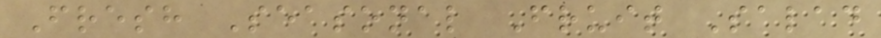Fresh Seasonal Fruit Salad
